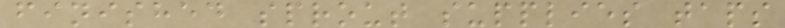finished sprout supplies taps
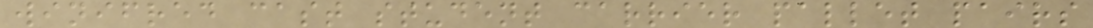winifred cast student carrier pallet pairs
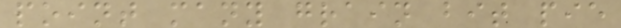point many grain bit pie
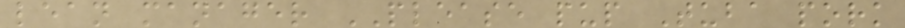lean manager PLEASE pup Tuba pork
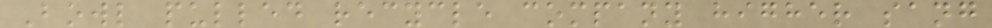Bowl pulled recycle company higher sang
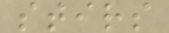stirs
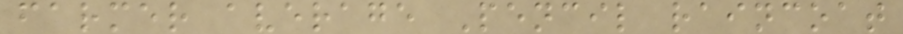farmer average Pencil raincoat
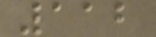112
